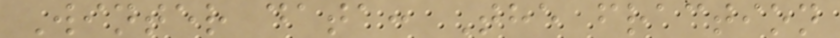Winter data: The fraction
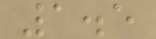1.5
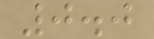0.0
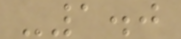-1.0
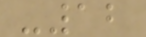-12
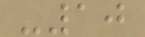-10
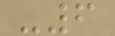-6
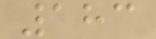183
